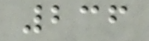236
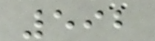592
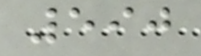590
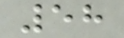58
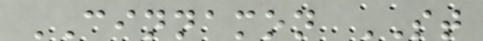CINNAMON ST
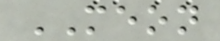MEON
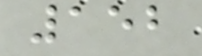152
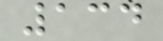134
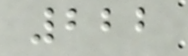222
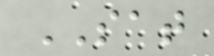SAT
